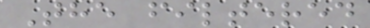The filtered
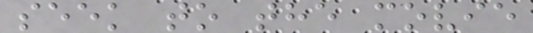seek to the movie
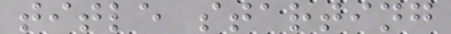title starting
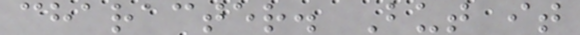character. But it
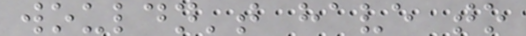wouldn't have to
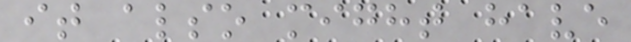it also might have
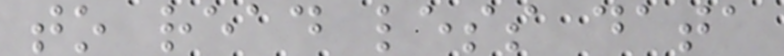to read less data
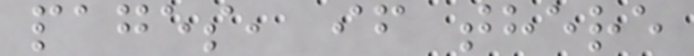pages, if there
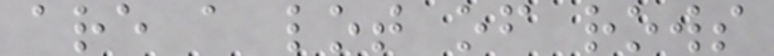are a lot of rows
